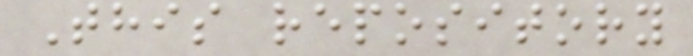This repository
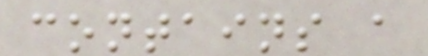contains a
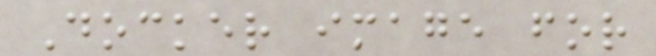Docker image for
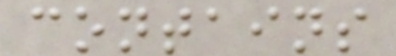contains
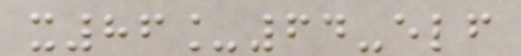x86_64-elf
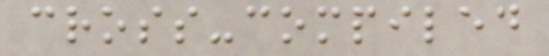cross-compiled
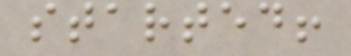started!
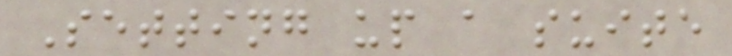Setting up a suite
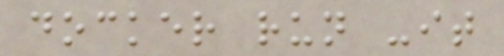docker run -it
